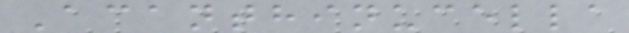Acanthinucella
